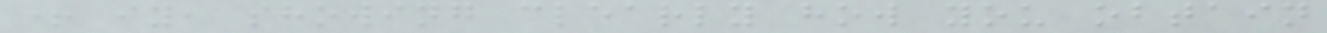+ iy, showing clearly how you obtain
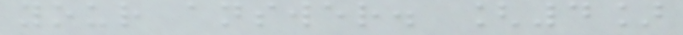your answer. [4]
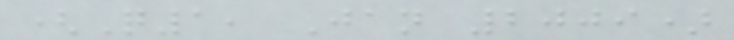(Q1, Jan 2009)
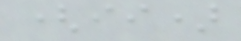(ii)
